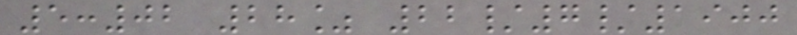5:02 28% 22/7/1900
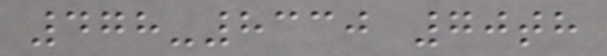478-8330 70th
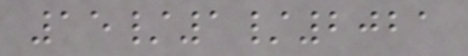15/1/2021
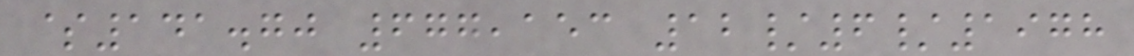$141.70 677,153 12/6/1978
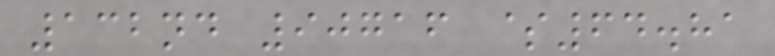132nd 90716 $64.81
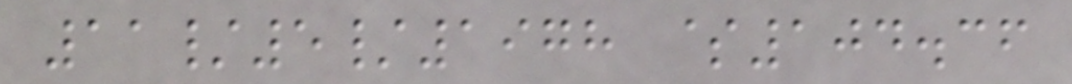11/5/1978 $104.36
